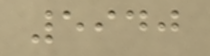5940
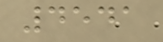4541
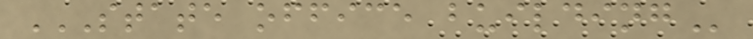STATE OFFICE BUILDING
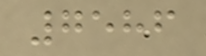7586
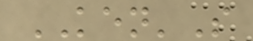KEN'S
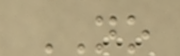NO
